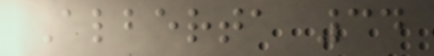Alberta 34
